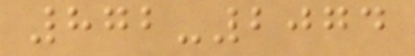872-2074
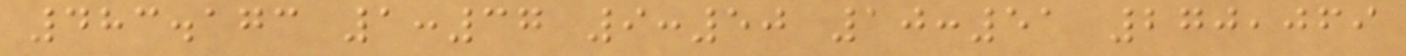483.173 1:37 9:50 10:51 270,069
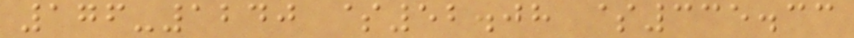176-1240 $52.08 $335.33
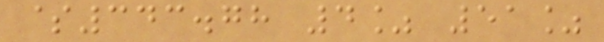$343.78 4% 51%
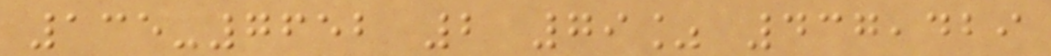135-7652 2 79% 437,429
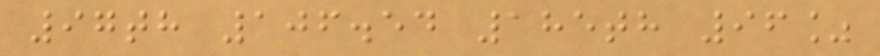97th 106.54 185th 96%
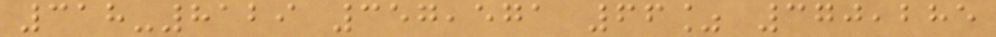318-8129 357,571 66% 370,285
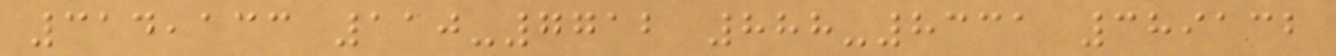314,133 110-7712 888-8331 389132
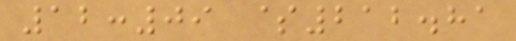12:09 $212.81
